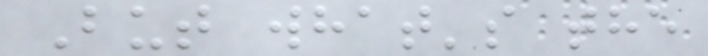But what's the
